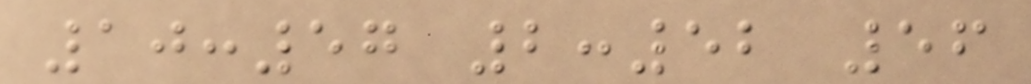10:57 2:52 56
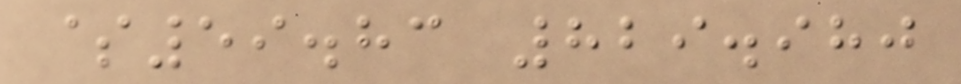$59.83 829.980
